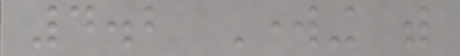4.2 Working with
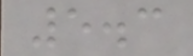5.3
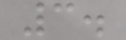3.
